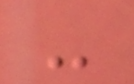-
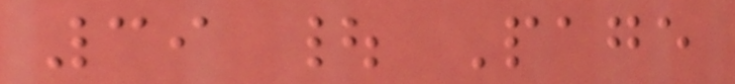39 | Page
